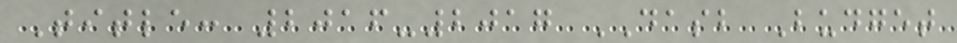Title: 2016-2017 DASB Budget
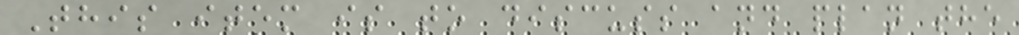This item is to discuss and plan the
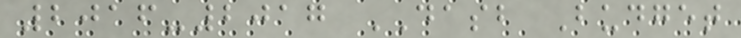2016-2017 DASB Budget
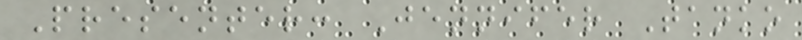Presenter: Jennifer Tanko
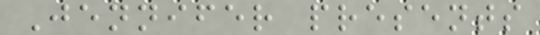Jennifer presents
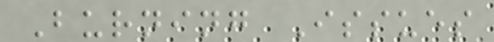Burning Issues
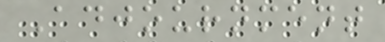Adjournment
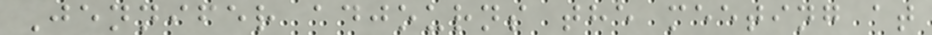Jennifer adjourns the meeting at
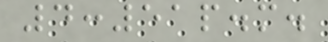4:51p.m.
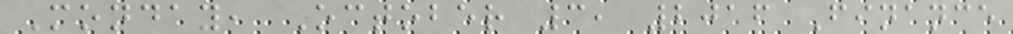Monday, October 3, 2016 Finance
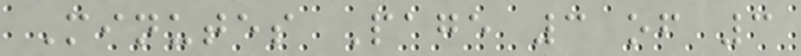Minutes Page 3 of 3
